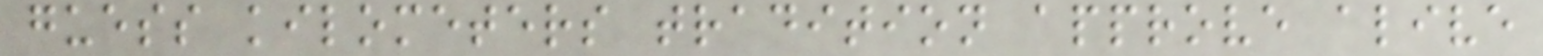guess kilometers tradition approve alive
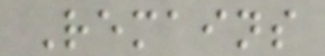Remains
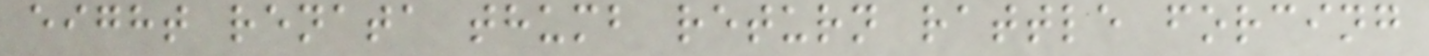eight renata thumb return rattle forcing
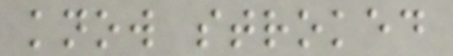know stroked
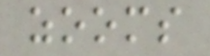zooms
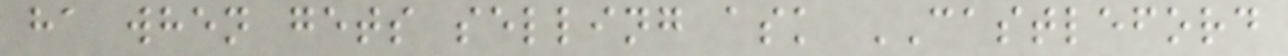ha when gets selling ask CASTLEFORD
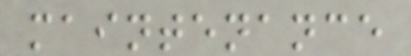maintenance
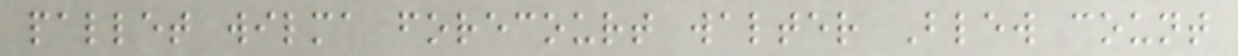pallet wilma forecourt walter Blew count
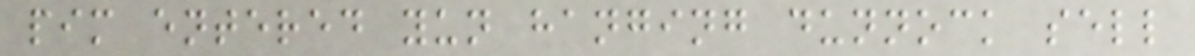pim entered yun hanging dunnock sell
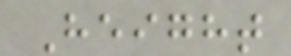Height
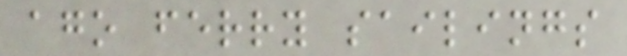ago ferry sailings
